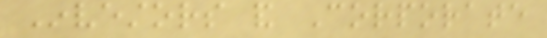Investors and Corporate
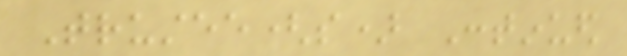Trustee(s) Continued
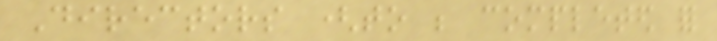Directors (to be completed for
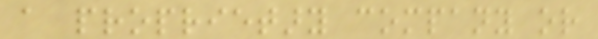a proprietary company or
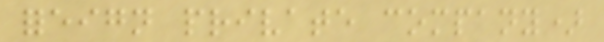foreign private company)
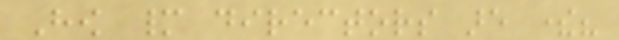How many directors are there?
